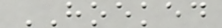HOEKED
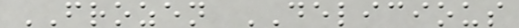FROZEN DELICIOUS
